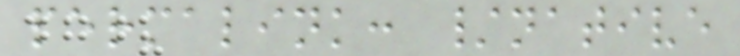permalink: /native
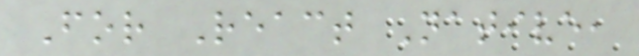For React Native,
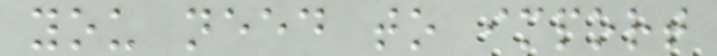you need to import
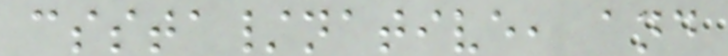cssta/native, and
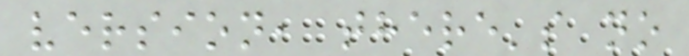version, there's no
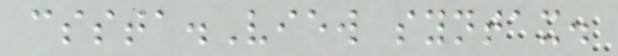cssta.View syntax.
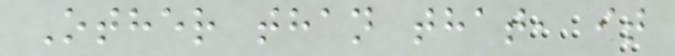Other than that, it
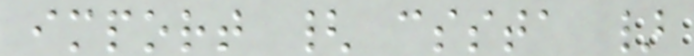import { cssta }
